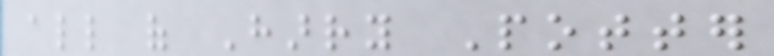all of Harry Potter
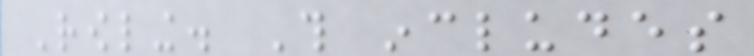Rowling. This includes
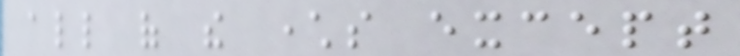all of the characters except
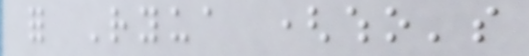for Ryua (who's
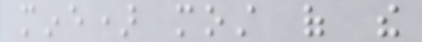mine) most of the
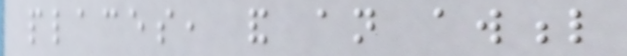places, and an awful
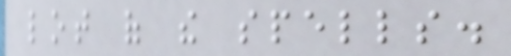lot of the spells.
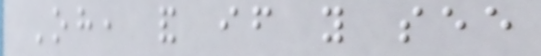Oh, and if you see
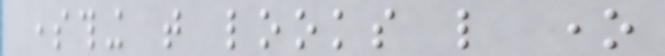something that looks like one
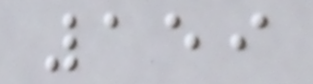159
